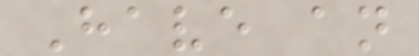Have an
